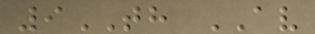9TH AV
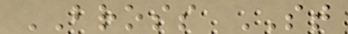BROSS ST
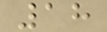18
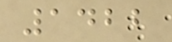1422
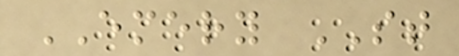EMERY ST
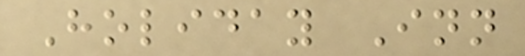Holiday Inn
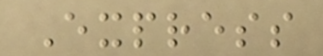Express
